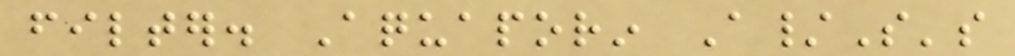filter. Aquaporin A/S's
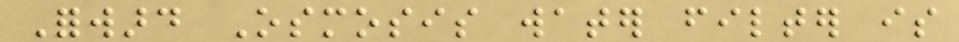Forward Osmosis water filter is
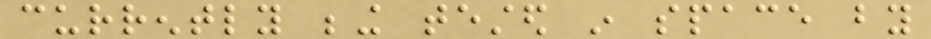currently being tested in space by
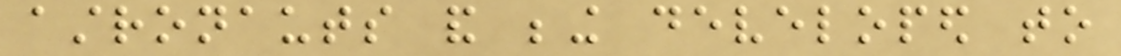astronauts and being developed to
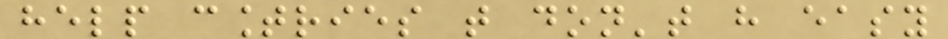help countries that don't have easy
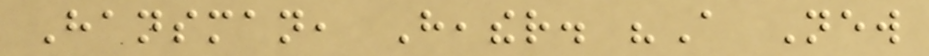Hansman, Heather. "A New
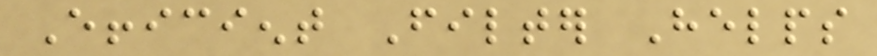Efficient Filter Helps
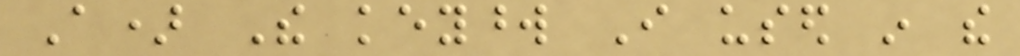A) The keyword I used in the
